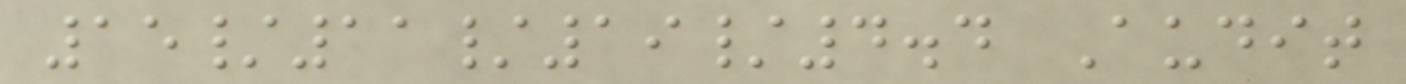15/11/19/4.4 Audit
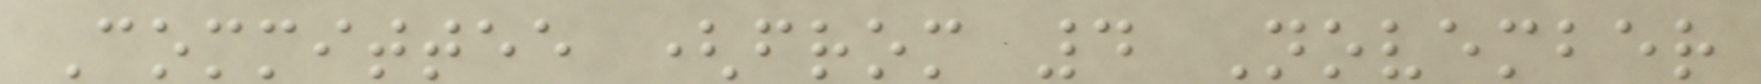Committee (from 4 November
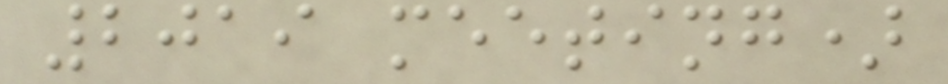2019 meeting)
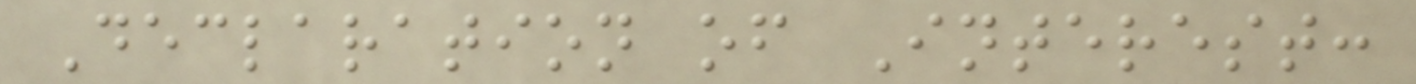Declaration of Interest:
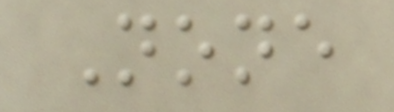None
